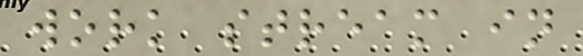work stream in
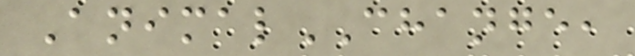AnimalCHANGE,
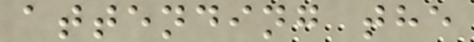attending the
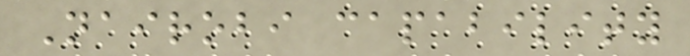Nairobi capability
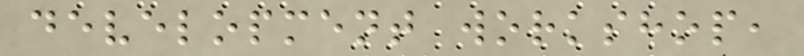development workshop,
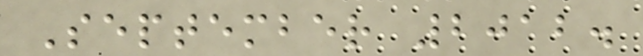September 2012.
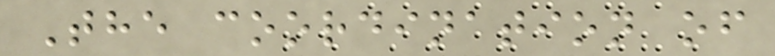The coordination of
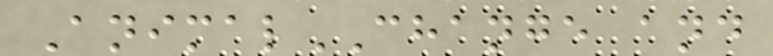AnimalCHANGE and
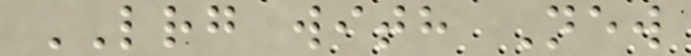LRG with New
